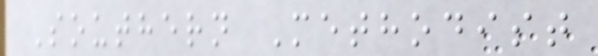Southern Methodist
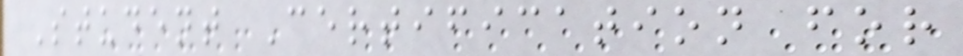Student Certification for
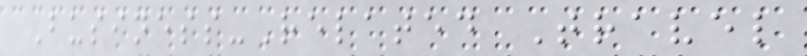Business-Related Travel
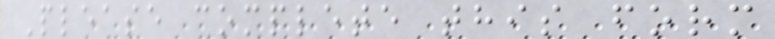Please complete this form
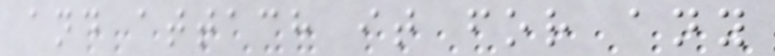and attach it for any
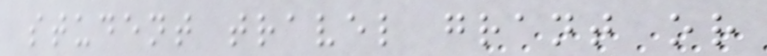student travel grant or
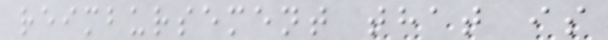reimbursement that is
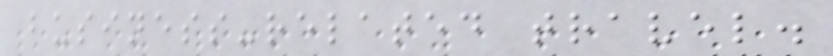business-related travel.
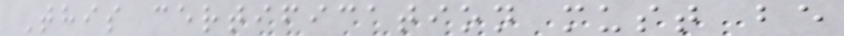This certification must be
